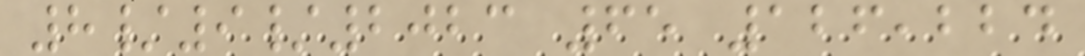8/9/2023 65 126,224
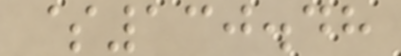$130.48
